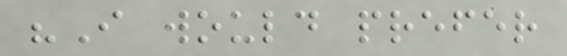"I would prefer
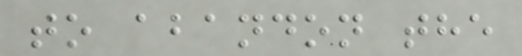to abandon the
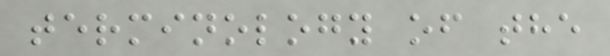terminology of the
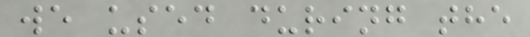we used during the
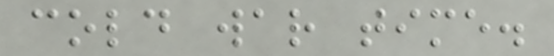cold war time.
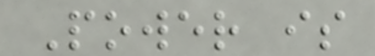Power is
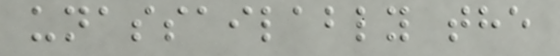unassailably the
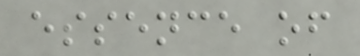essence of
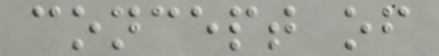concept of
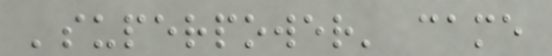'superpower' came
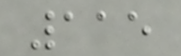115
